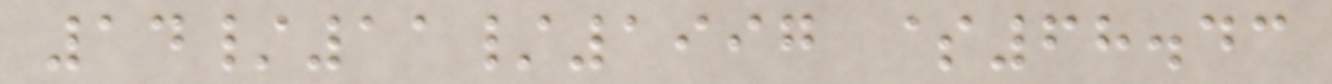14/11/1997 $68.43
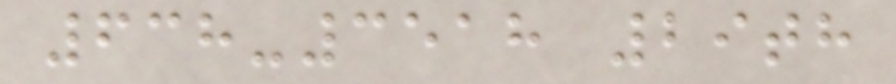638-3518 29th
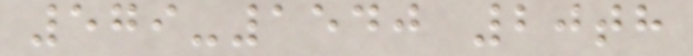579-1540 20th
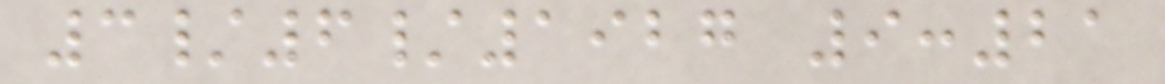3/6/1927 9:21
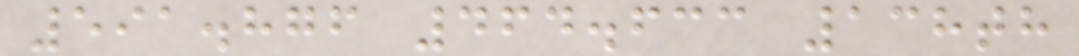591.876 464.633 138th
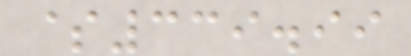$339.99
